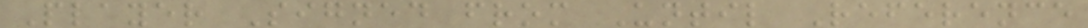Player Signed from Until Reference
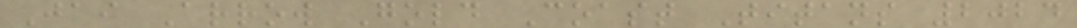Jai Arrow Gold Coast Titans 2024
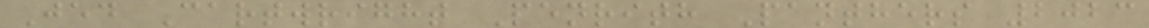Jed Cartwright Penrith Panthers 2023
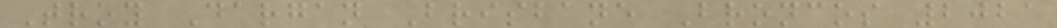Troy Dargan Brisbane Broncos 2021
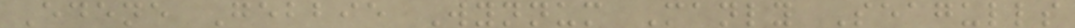Edene Gebbie Wynnum Manly Seagulls
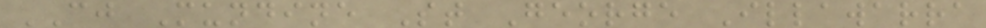CJ Mundine St George Illawarra
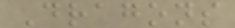Dragons
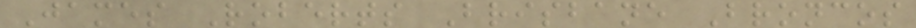James Roberts Brisbane Broncos
